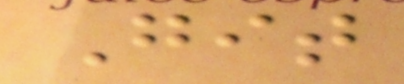Git
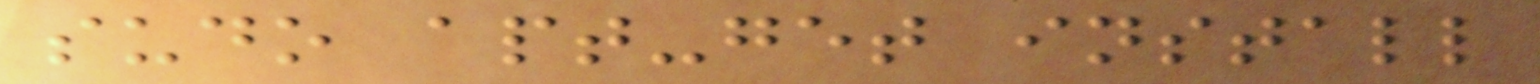sudo apt-get install
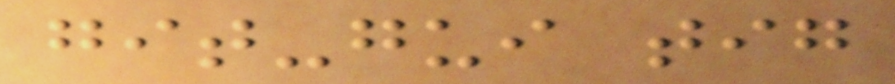git-gui tig
